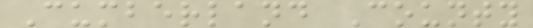Cumberland County
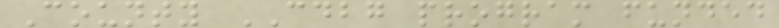County CDBG program funded
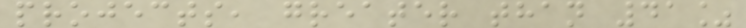projects, greater than 41%
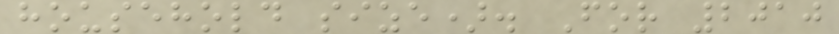household size). For 2010
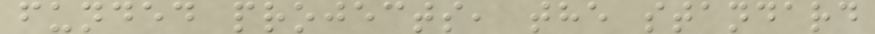funded projects, the standard
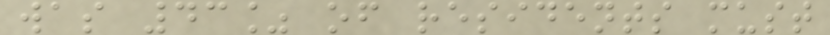was 43% of residents must
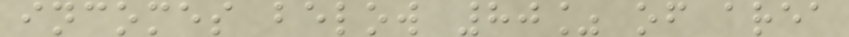incomes below 80% of area
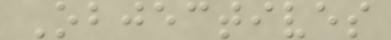Objectives
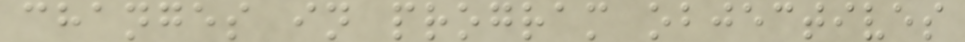changes in program objectives
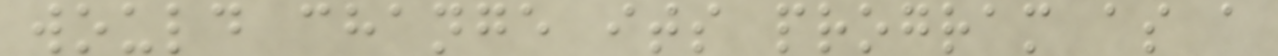would change its program as a
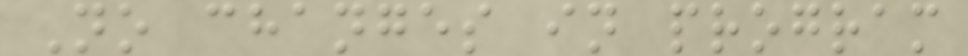No changes in program
